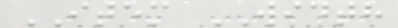ITEM WIDTH
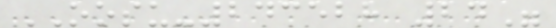OOSU-243528 24"
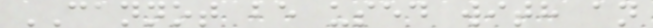CANNOT be used with an
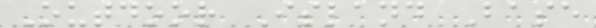Outdoor Island Base
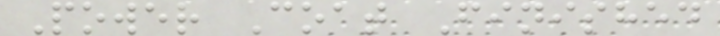Power Coat Finished
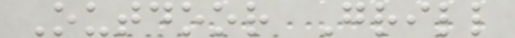Outdoor Grill
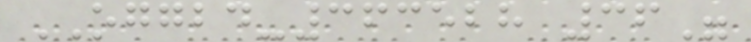OGGBD-363528 36"
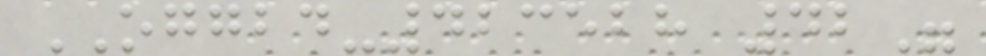OGGBD-423528 42"
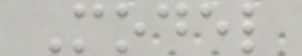Model
